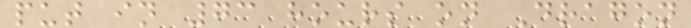put in 73 hours on Dragon
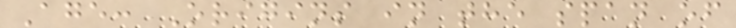Age: Origins in the span of
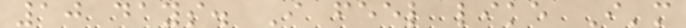10 days. I feel like I'm
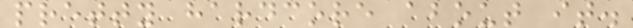pretty hardcore about it.
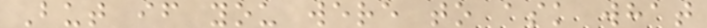But if you were to ask what
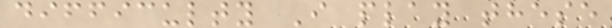difficulty I play these
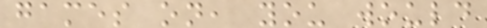games on, you would
